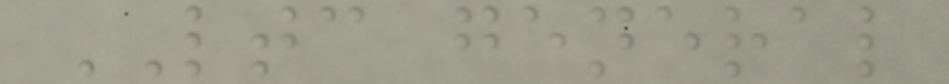LTC general
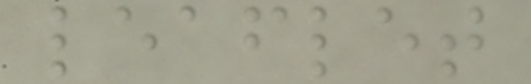leaflet
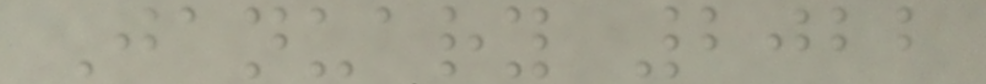January 2022
